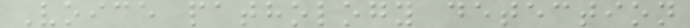Voice pathology detection
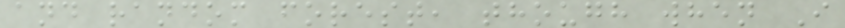and random forest, though when I
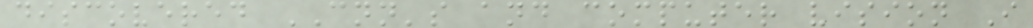discovered CNN's and computer vision I
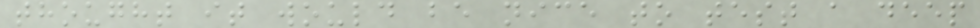thought it would be nice to test a deep
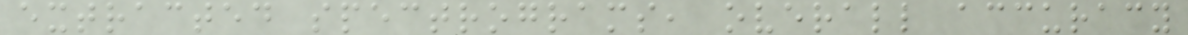extracted spectrograms, overall accuracy
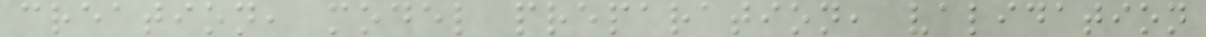creation, model preparation, validation
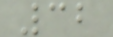32
